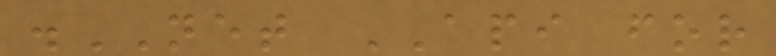.NET API for
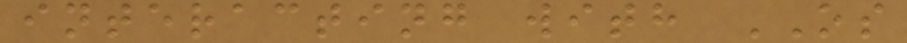interacting with OS
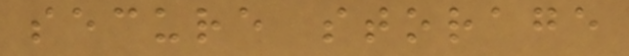secure storage
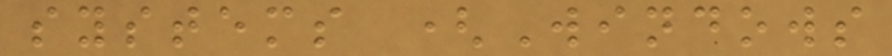systems (Windows
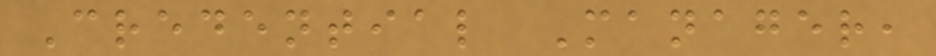Credential Manager,
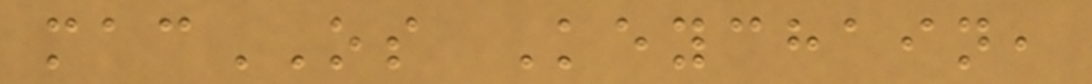macOS Keychain,
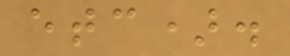etc).
